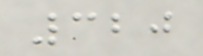320
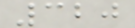320
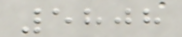5808
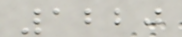1220
